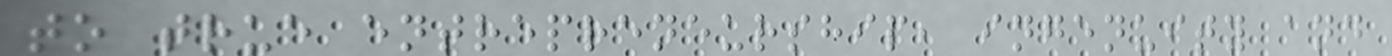to true entrepreneurship, ingenuity and
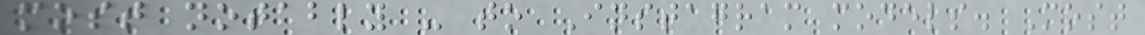most notably - to Instagram models. Most
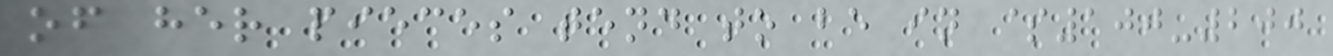of her pieces tend to be in $100-200
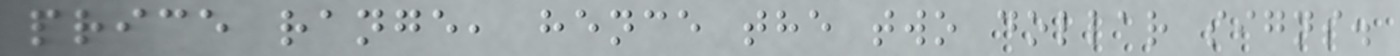price range, hence the two dollar signs.
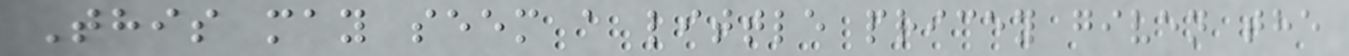This may seem a little pricey given the
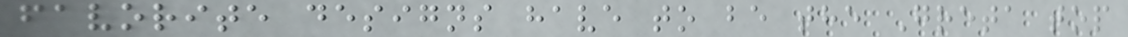favorite designs have to be the Greta top
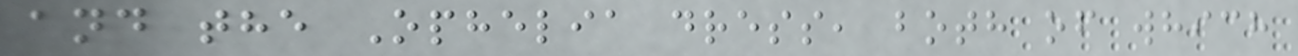and the Ophelia dress, both of which
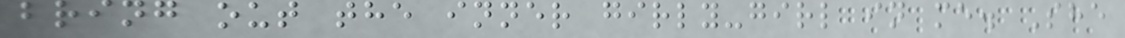bring out the inner girly-girl in me. She
